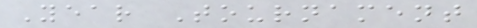Year Tournament
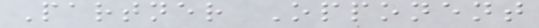Partner Opponent
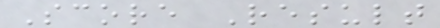Score Result
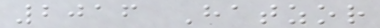2016 Hatzor
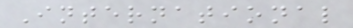International
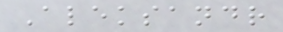Aleksandr
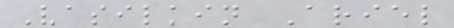Vasilkin Ariel
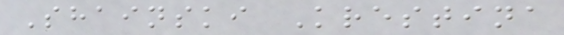Shainski Krestina
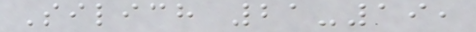Silich 21-19,
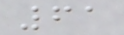61
